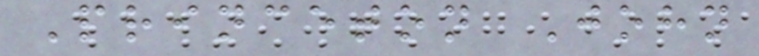Princeton John
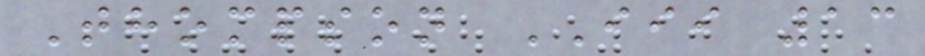Thompson III 13
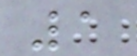1
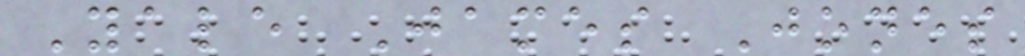Yale James Jones
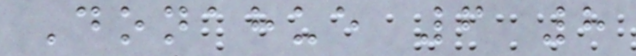Donahue 6 8
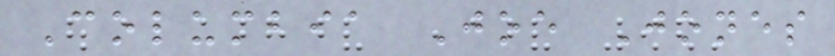Columbia Joe Jones
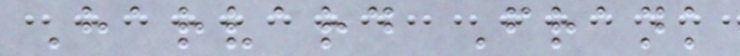Harvard Frank
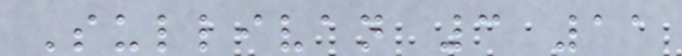Sullivan 3 11
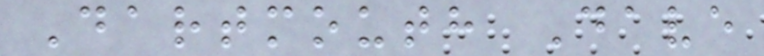Dartmouth Dave
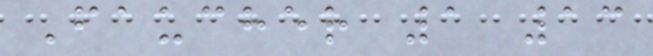Faucher 1 13
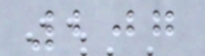207
